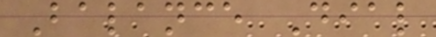Balance Dial
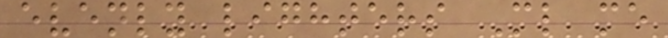evenly lighters Ml me
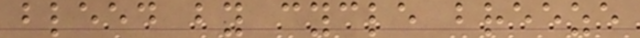bleed by cycle breeze
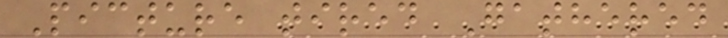Picture tired Gathered
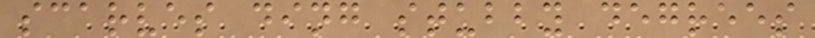scarves ding stubby degrees
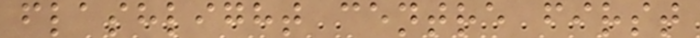flashlight centre first
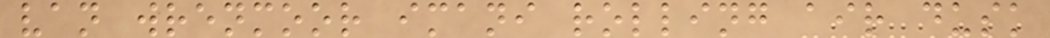van wrenmoor imani rolling air dusk
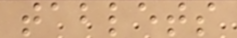tablets
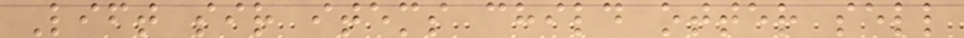Lift sir items child otter sell
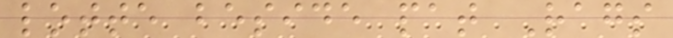lotte beside pat Rags
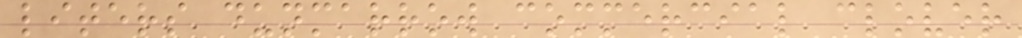liters dunmarrow commercial clover
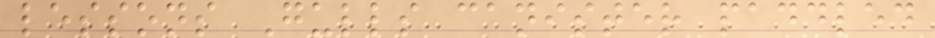lessons Gulls canister paddled
